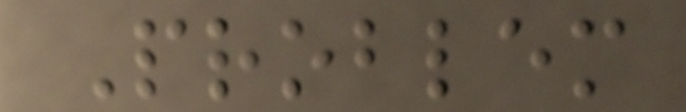Problem
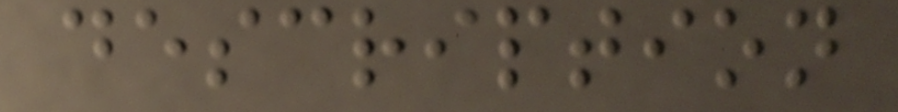description
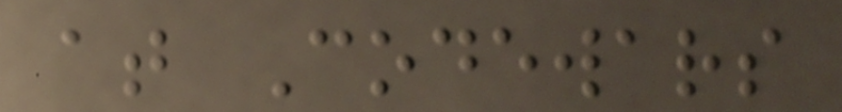at Codewars
